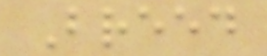Breed
